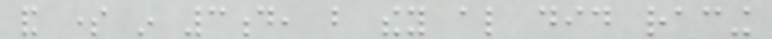and some in 3d, but they also did racing
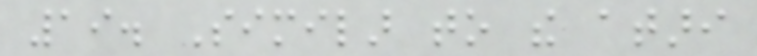19. Similar to the atari
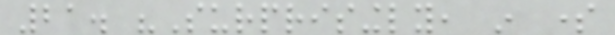21. "Surprisingly, in some
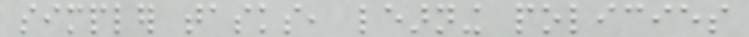simpler tasks, learning policies
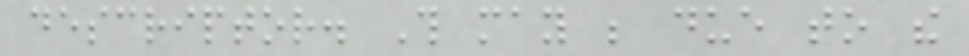descriptor. This may be due to the
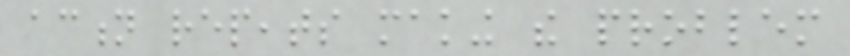action repeats making the problem
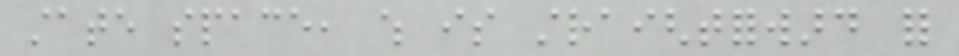state space, which is straightforward for
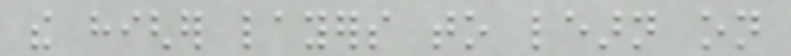the higher layers to learn on
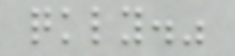quickly."
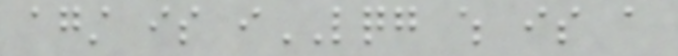against is iLQG which is a
